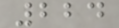224
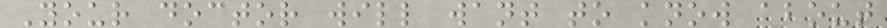Your doctor will want to know about
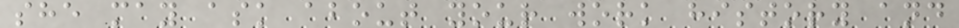she may ask about your work history and
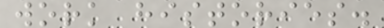work histories.
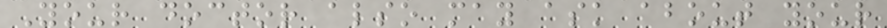Your doctor also may ask about your
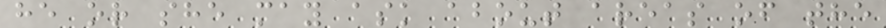he or she may ask about areas of the
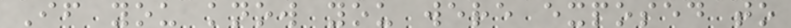If you know you were exposed to
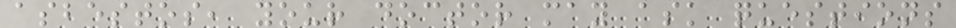asbestos, your doctor may ask questions
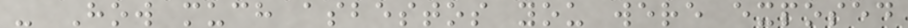- How much asbestos you were exposed
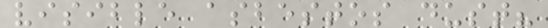visible asbestos dust?
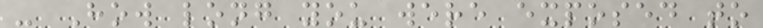- How long you were exposed to
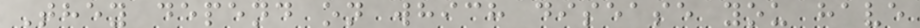They depend on which disease you have
